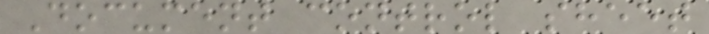Document control sheet
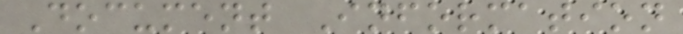Document Information
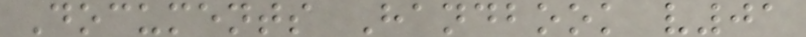Documents Handbook v01
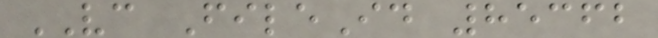VC FileId 85362
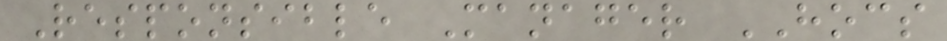Responsible Manager HOCS
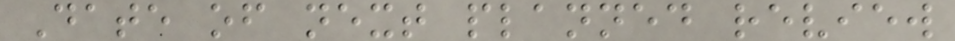Date of next planned review
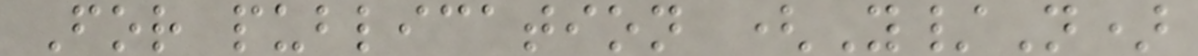For publication (Y/N)
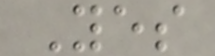Yes
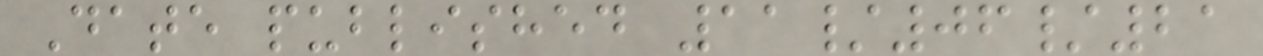Date published 11/06/21
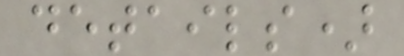details)
